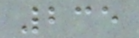235
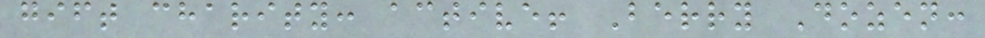gift charity: active! Berry Dozen:
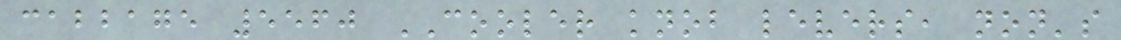cabbage 5560 COOLER knob levers, non's
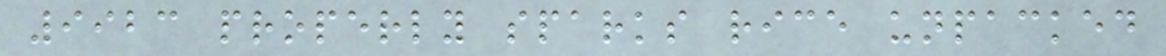9923 properly sparks rice unpacked
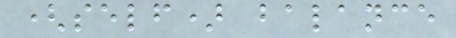(self) balance
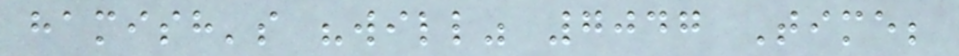hamish's "will" 7047 Time;
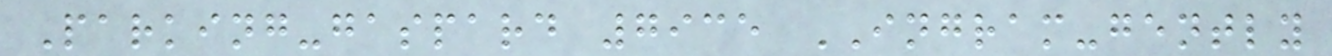Parking-gaspard 7935 INGRAM-gently
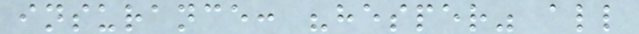insurance: "hesper" all
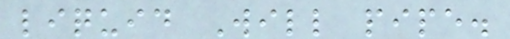liquid Will pipe.
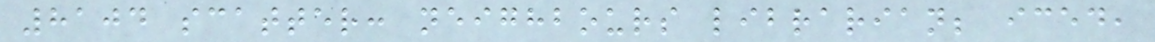8104 scatter: neighbours librarian; iced,
